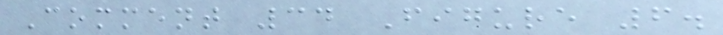Comment 34 Figure 6.
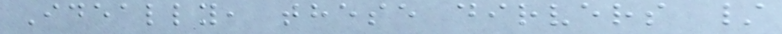Ideally, these dirvers /
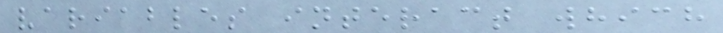variables interact which
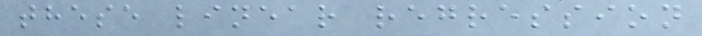these linear regression
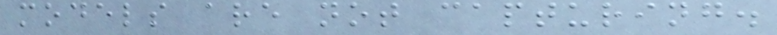models are not capturing.
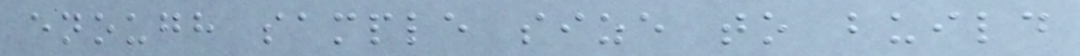enough sample size to build
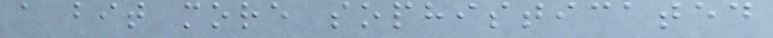a bit more sophisticated
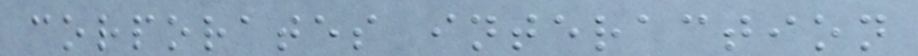corporates interaction
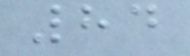84
